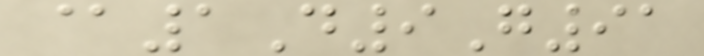@1D9G91
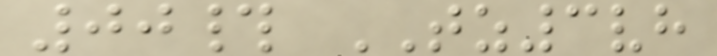00# TZ3vh
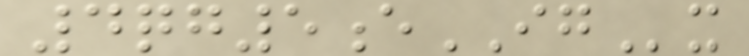4qg5eIGx
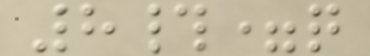8#=q
